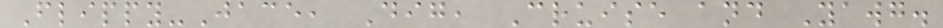Flippy-Jace, Dig, Cruise and Yawg.
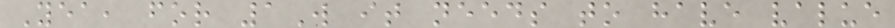Yea, for 1W it needs to have value
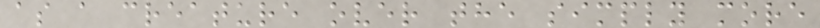as a creature over the simply more
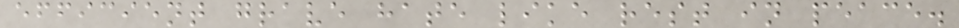efficient grave hate like rest in peace.
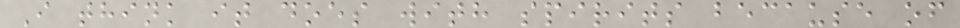I think it does with spirits because of
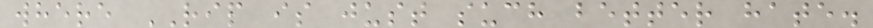where RIP is just such better hate.
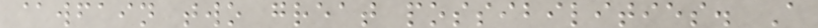@wfain two great possibilities. A
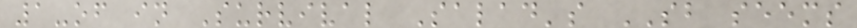1-of in Survival Salad's SB seems
